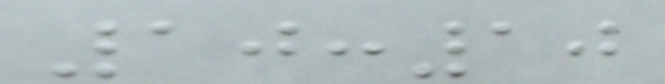10:10
